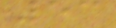53
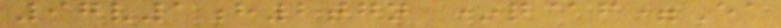97v1h2tgn *q@f=Ea
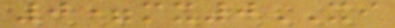0=mx0XI
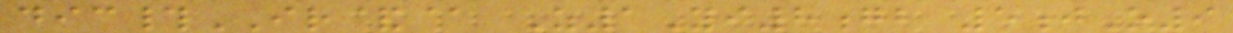dic#IR&@ Z1Yi8gb 5jO9
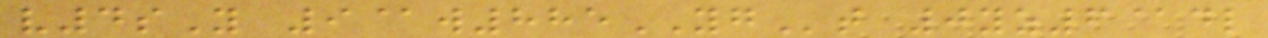v4sY 9@w885YGt 0yz6@dl
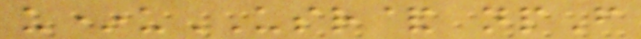u*uUSR& npF
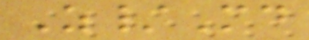Z/Md
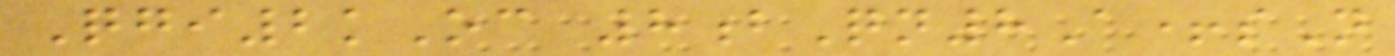Qgi2kOc 8bQn8A+sN
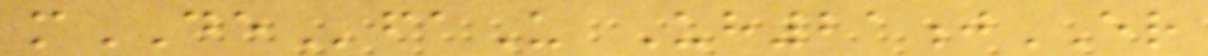mDEfaU Uh21jER
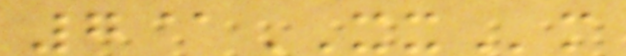7@XXm
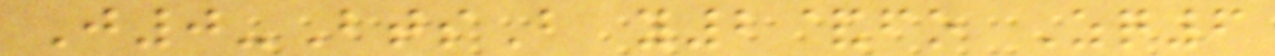J0-BtsB y2&fo Zq6
